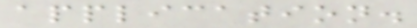application.
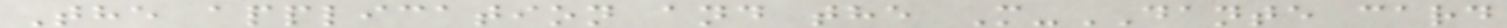The application and the M-DANTE card
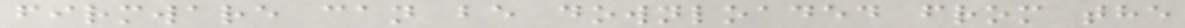firmware can be downloaded from the
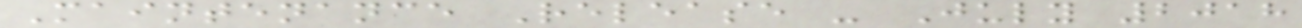Maintenance Release - July 2018
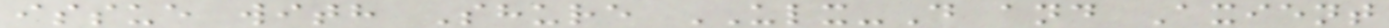issue with Shure ULX-D and Axient
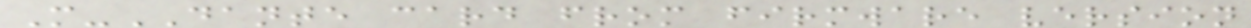M-DANTE card from firmware version
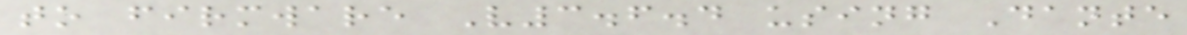to firmware V3.6.4 using Dante
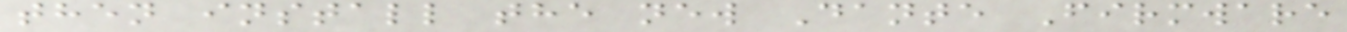then install the new Dante Firmware
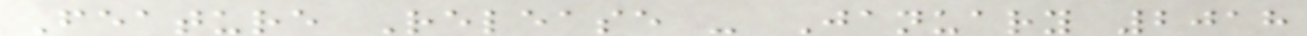Feature Release - January 2018
